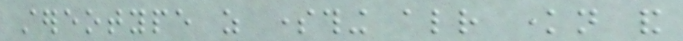stereotype as something already known and
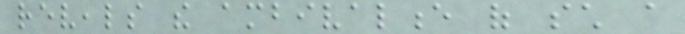reveals the ambivalence of such a
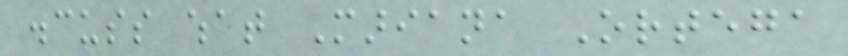discuss what Mariana Ortega
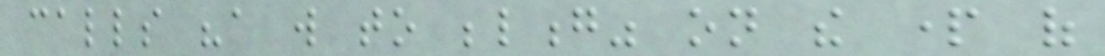calls "a will to belong" on the part of
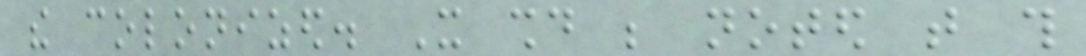the colonized. It should be noted that this
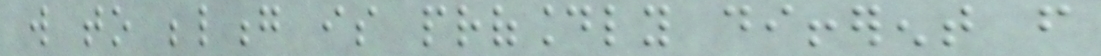will to belong is profoundly different from
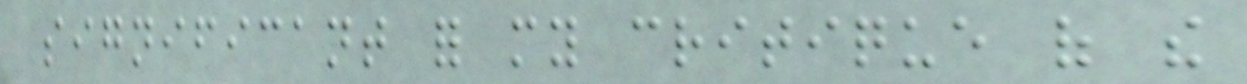significant for my critique of the
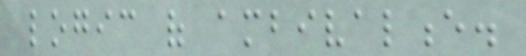logic of ambivalence.
